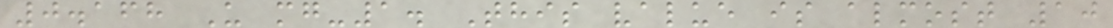0.168 U mg-1. This value is almost 10
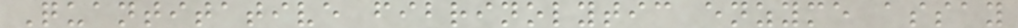Quantitative fibrinolytic enzyme assay
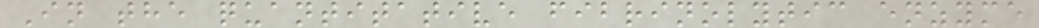In the quantitative fibrinolytic enzyme
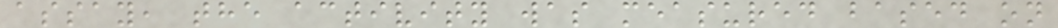assay, the activity was measured based on
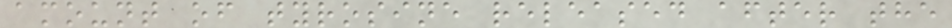amount of tyrosine released after the
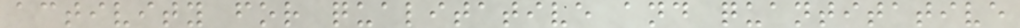activity for qualitative and quantitative
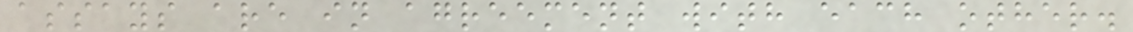assays are in agreement with each other.
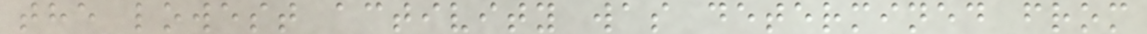the lowest activity was determined from
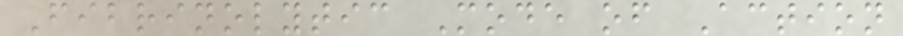Fibrinolytic Mode of Action
